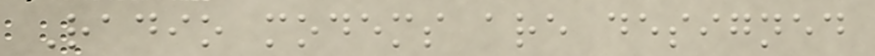Radio modems are designed
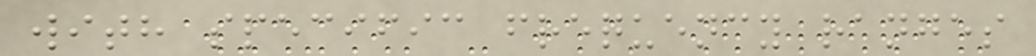with specific frequency ranges
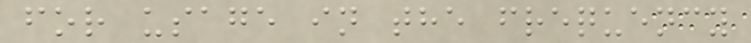for usage in the frequency
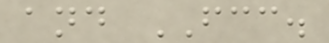and FCC.
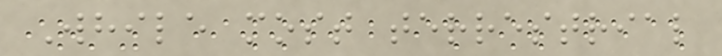While most terrestrial
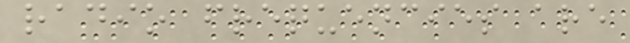radio frequencies are
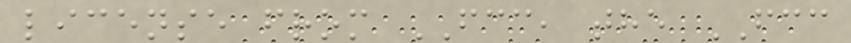license from FCC, the FCC
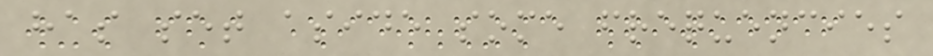has set aside some frequencies
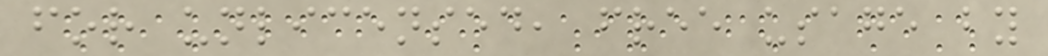for unlicensed, free usage by
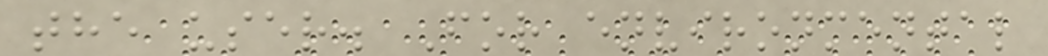the user. For environmental
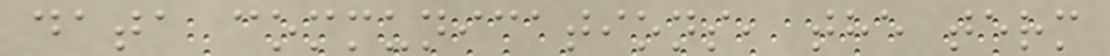data communications, the term
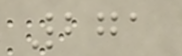271
